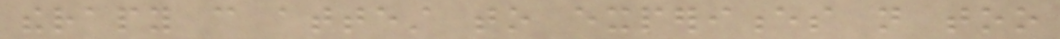therapy can attest to experiences not too
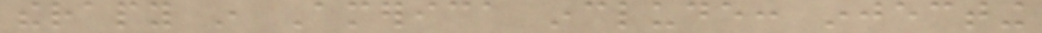therapy in America include: injecting
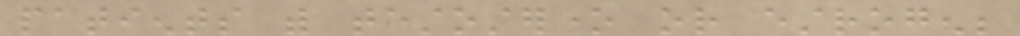patients with testosterone or estrogen;
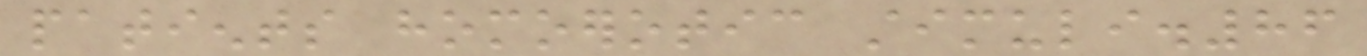patients homoerotic stimuli.86
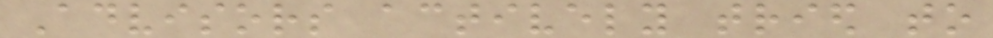Advisors actively tried to
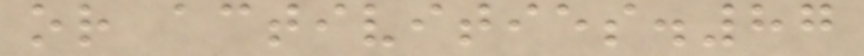or activities.87
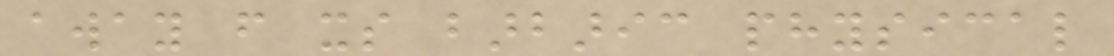away from its barbaric physical
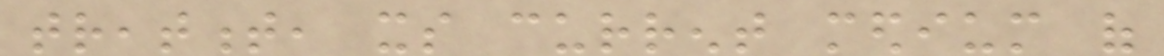treatment, its current medium of
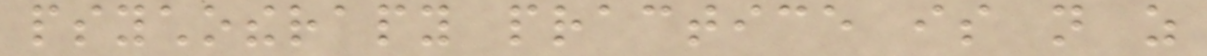psychotherapy practice is not as
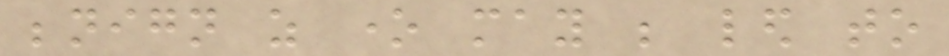benign as one may be led to
